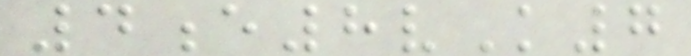4e8vK7
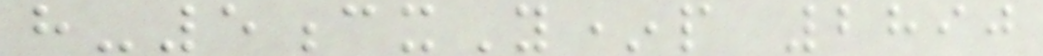h-5cxY*p 2890
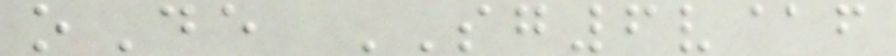oDe SG6v@f
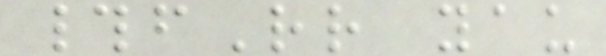#fRr yau
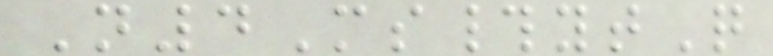N4Ms#ytQ
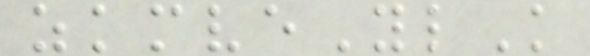zkmveYlK
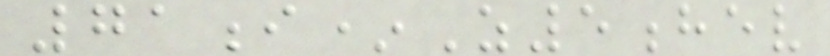71i*Z5hev
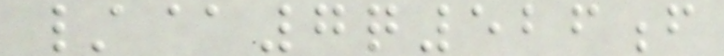/@7q526f
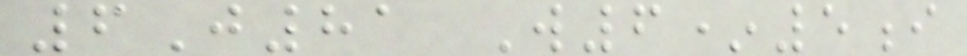6J81 W6*5i
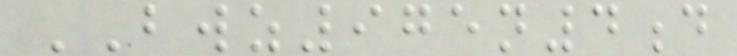BWZ975n4d
